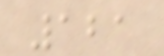121
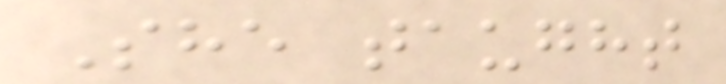She taught
